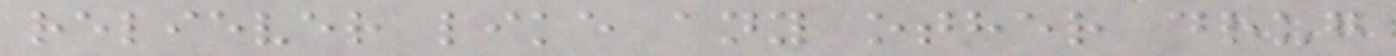reliever like any other drug
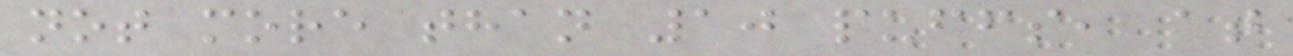not more than 10 puffs, at
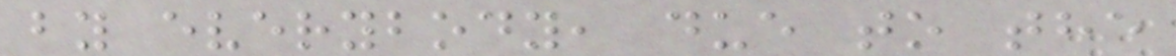by everybody, due to the
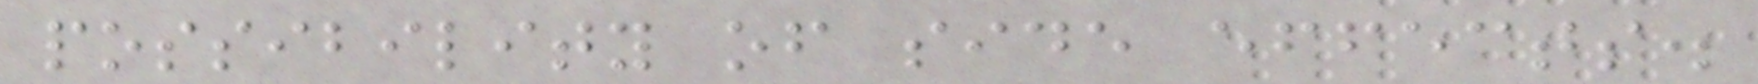possibility of side effects.
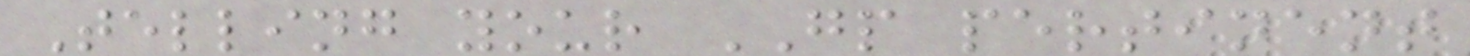Telling your GP pertinent
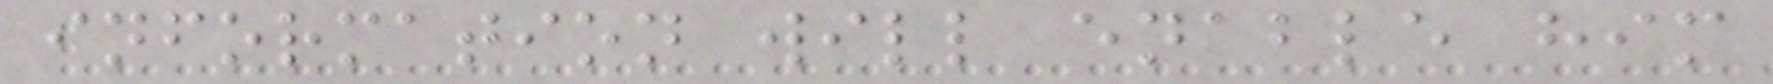information will enable him
